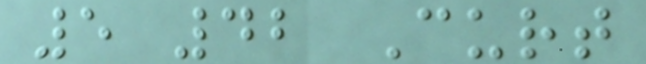5 42 Curt
